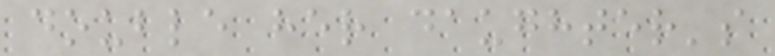double her daughter's
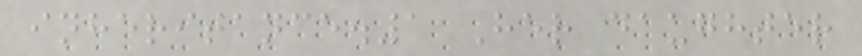inheritance.1 Her daughter
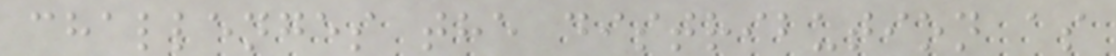challenges the distribution as
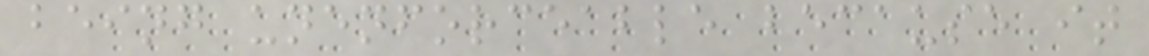being unenforceable because it
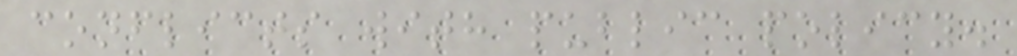conflicts with public policy.
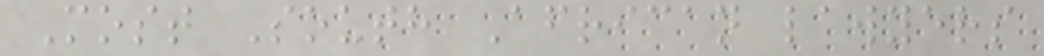Most South African lawyers
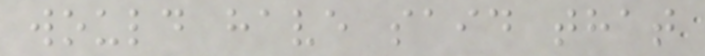would have said that
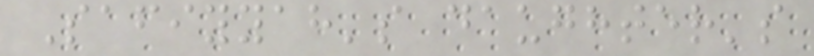Safiyyah's daughter's
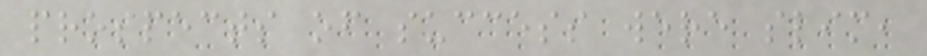prospects of success were slim,
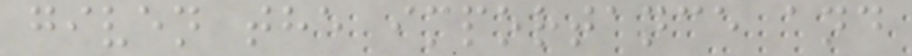given the importance and
